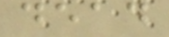dead
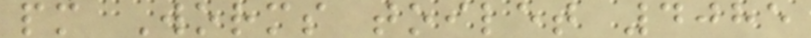pm Worms toilet 4085
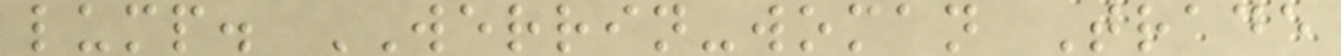lump. WERRIN-woman Trade
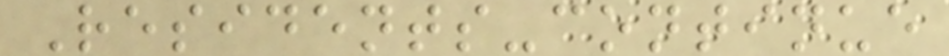Residents-continue
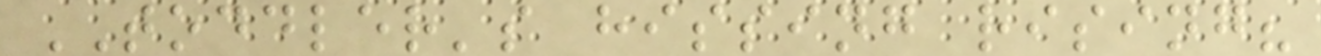TODDLER's hissing rising?
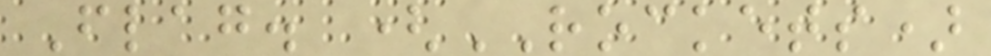Flag. (ROCKETS)
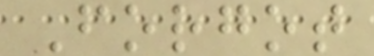Forgot
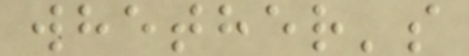whether's
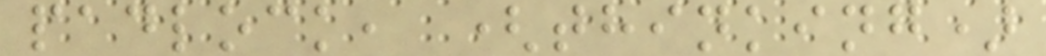padlock, (thinking)
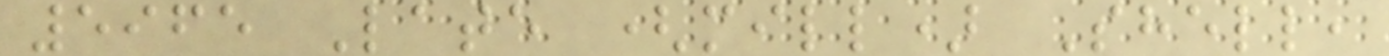5965 Late (mill) Shell,
